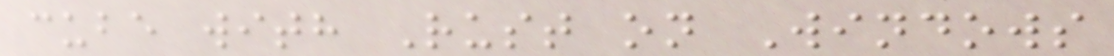cube with Rust on Windows
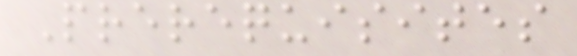Prerequisites
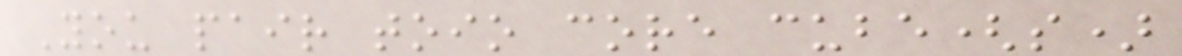You pair toio core cube(s)
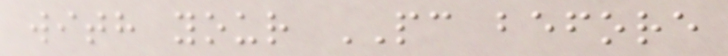with your PC before
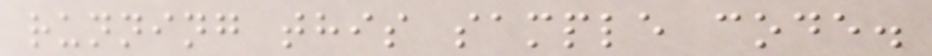running this sample code.
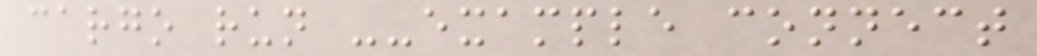cargo run --example connect
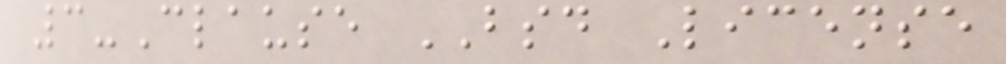3-Clause BSD License
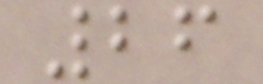26
